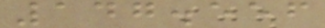147.556
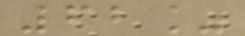62%
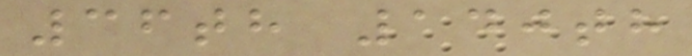36th 140th
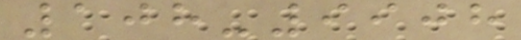108-9908
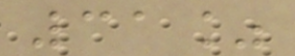31%
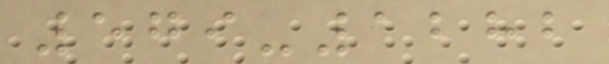579-1282
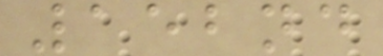152nd
